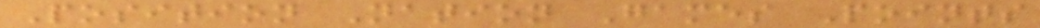Position Nation Games Points
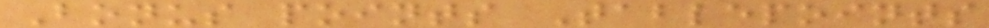Bonus points Tablepoints
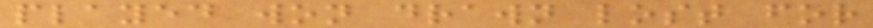played won drawn lost for
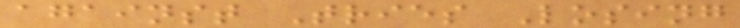against Tries Losing
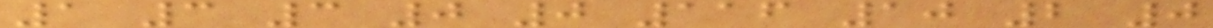1 3 3 0 0 116 10 2 0
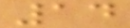14
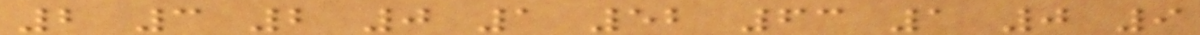2 3 2 0 1 52 63 1 0 9
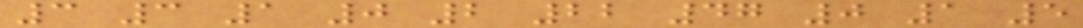3 3 1 0 2 22 47 0 1 5
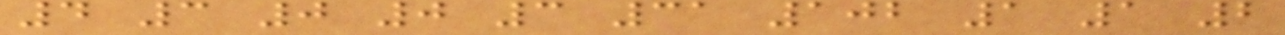4 3 0 0 3 31 102 1 1 2
